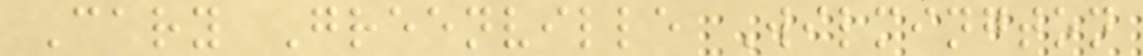Cary Greenville Wilmington
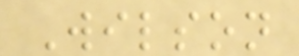Wilson
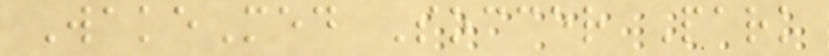WakeMed Soccer Park
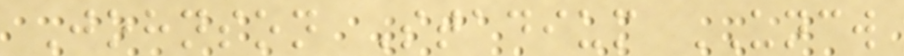Johnson Stadium UNCW
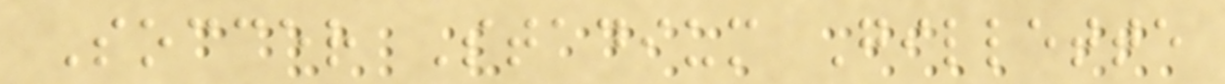Soccer Stadium Gillette
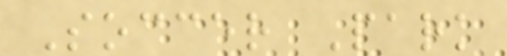Soccer Park
